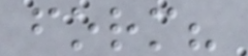form?
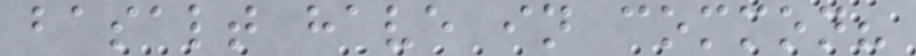basalt have in common?
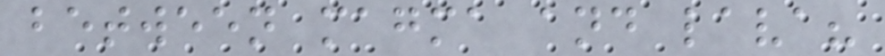between magma and lava?
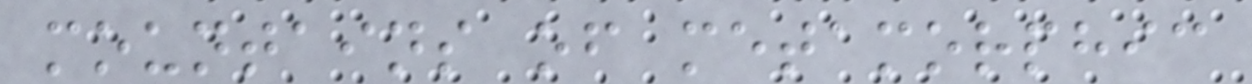mountains of metamorphic
